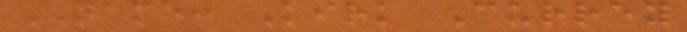NAME: Kirk Currey
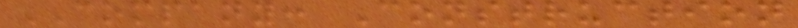COMPANY: Construction
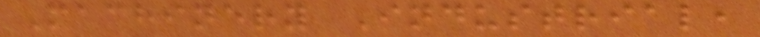Machinery Industrial,
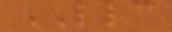LLC
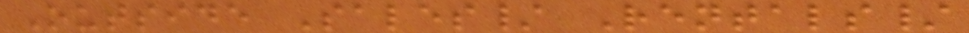Outside Sales/ Rentals/
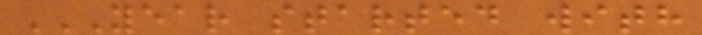YEAR STARTED WITH
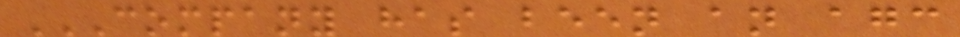COMPANY HAS BEEN AN AGC
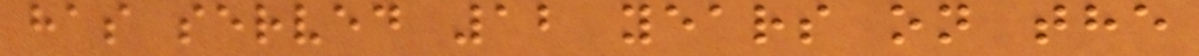has served 12 years on the
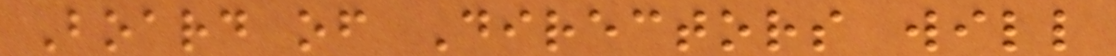Board of Directors will
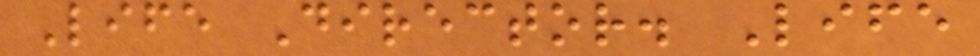Life Director. Life
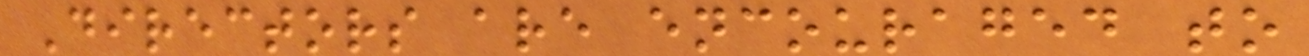Directors are encouraged to
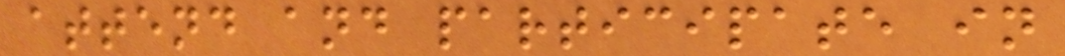attend and participate in
